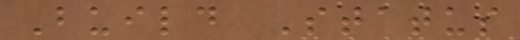Build Status
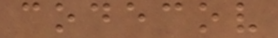codecov
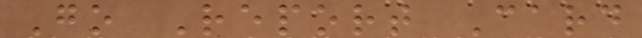Go Report Card
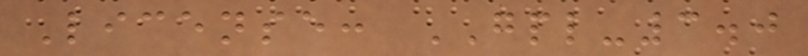License: GPL-3.0
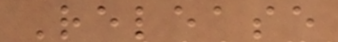Release
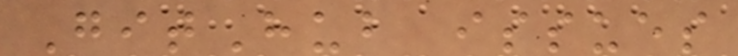GitHub issues
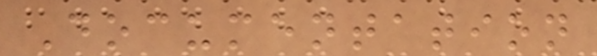Documentation
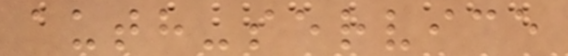auth-service
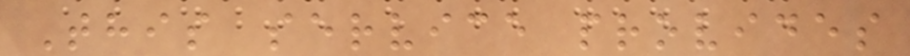This service provides
